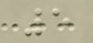5
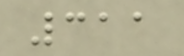311
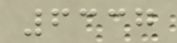6337
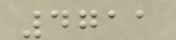4711
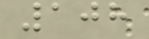108
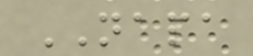NAPA
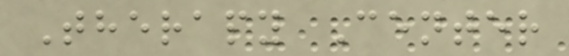Therapy Center
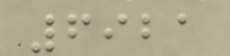6921
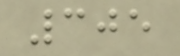305
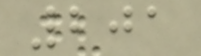201
